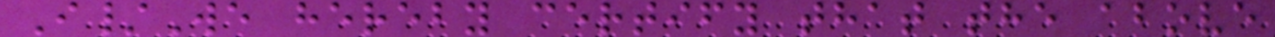I/We hereby certify that the above
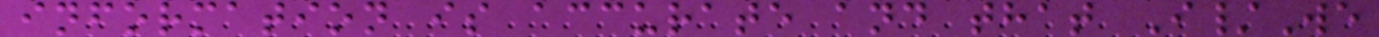information is accurate and that I/We
